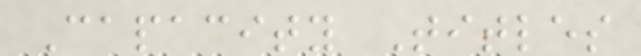Capacity Titles
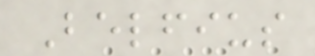Belfius
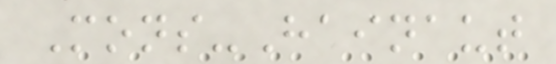Mons-Hainaut
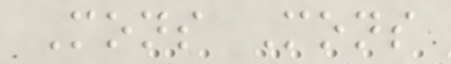Mons Mons
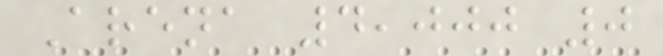Arena 4,000 0
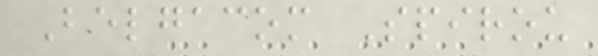Belgacom Spirou
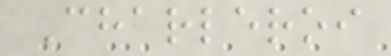Charleroi
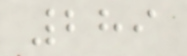289
